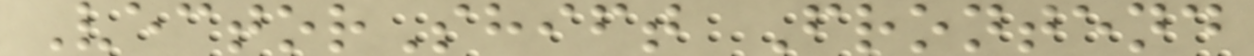VectorShift Frontend
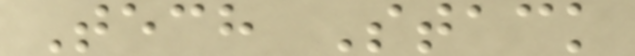Tech Stack
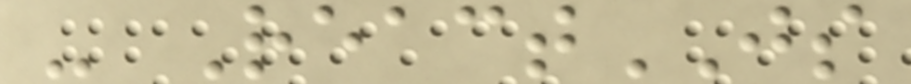- ReactJS
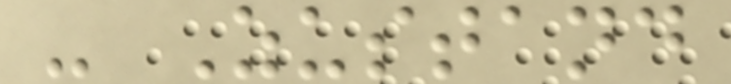- Zustand
